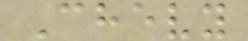Chevy
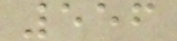556
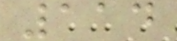114
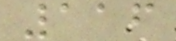116
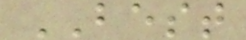BEST
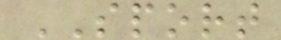SPORT
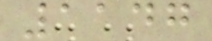1147
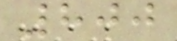800
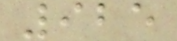925
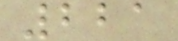221
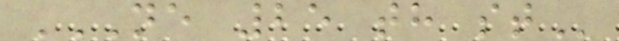NE 25 TH ST
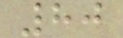80
